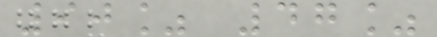90% 47%
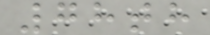78th
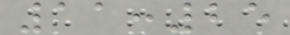11:25
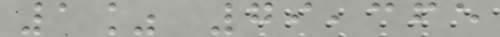1% 79,365
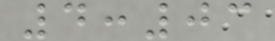4:03
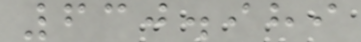630.989
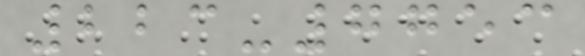223-7753
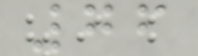76
